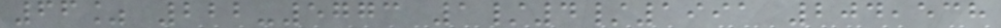66% 222-5773 1/4/1991 204,538
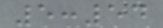5:54
